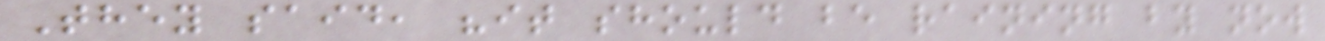They said, "it should be raining by now
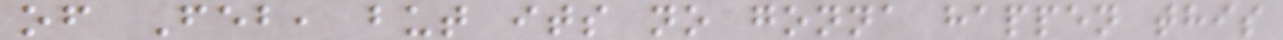of Feb, but its no gonna happen this
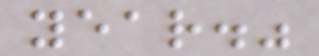year."
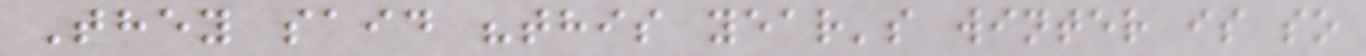They said "this year's winter is so
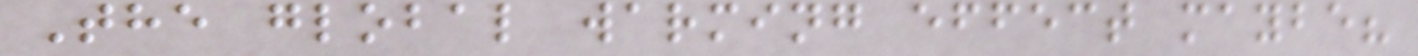The global warming effect maybe?
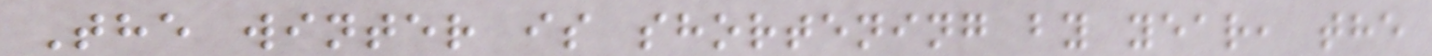The winter is shortening by year, the
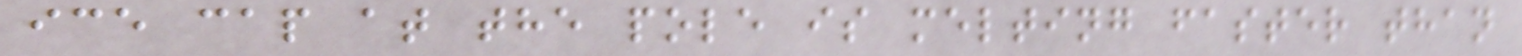ice cap at the pole is melting faster than
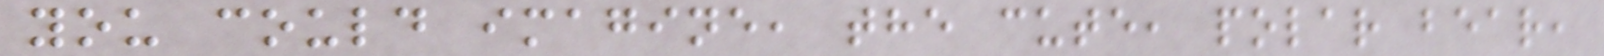you could imagine, the cute, polar bear,
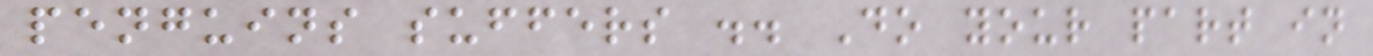penguins suffers .. Do your part in
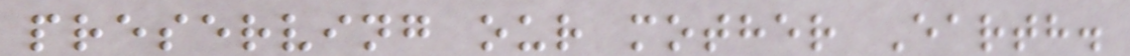preserving our mother Earth.
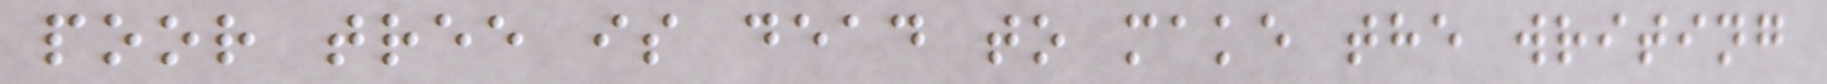poor tree is dead to make the writing
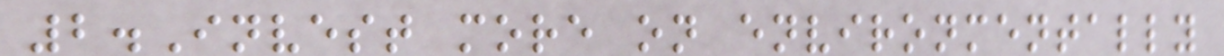2.Invest more on environmentally
